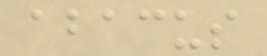abacus
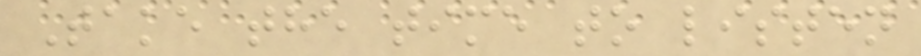Take the time to listen
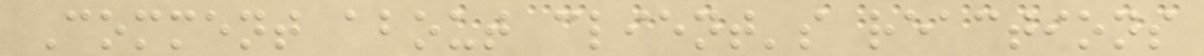Comment about client's reactions
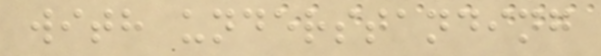with understanding
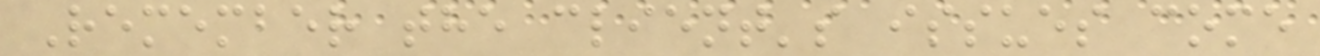Remember the client's issues come
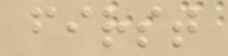first
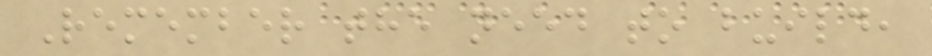Remember the need to build,
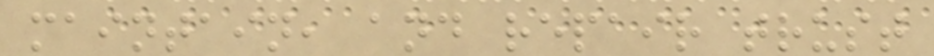maintain, and repair trust
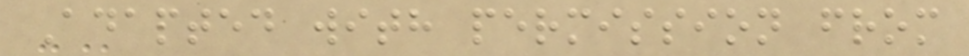Adapted with permission from
